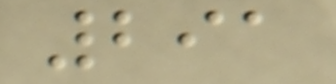291
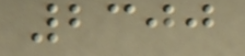2300
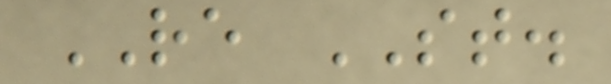RE ST.
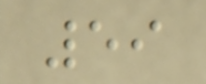59
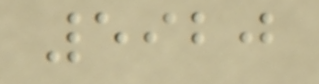5920
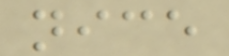nice
